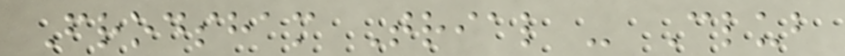Frodsham Trial - Club
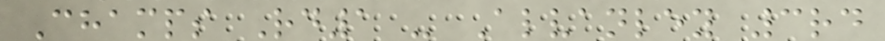Champs Rd1 - Alvanley 3rd
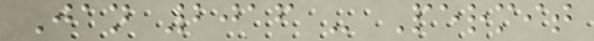Jan 2016 - Permit
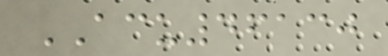ACU46130
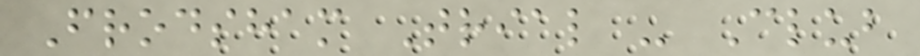Frodsham Trial - Club
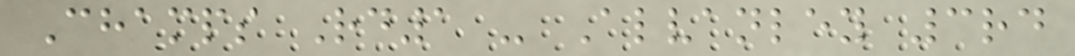Champs Rd1 - Alvanley 3rd
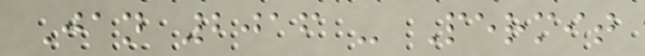Jan 2016 - Permit
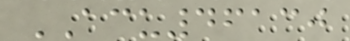ACU46130
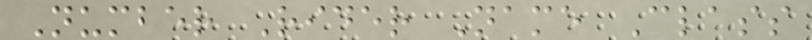Number Rider Name Class
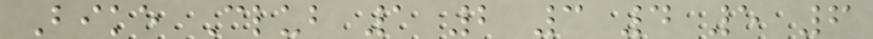Bike Club 1 2 3 4 5 6
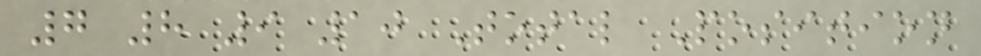7 8 9 10 Total Position
